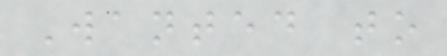Wanted to
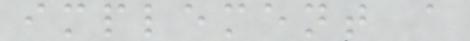implement a
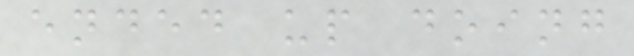ended up doing
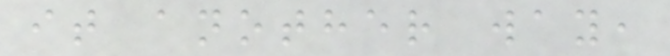it another way,
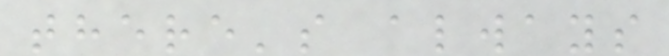there's always
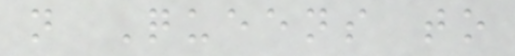n Queens to
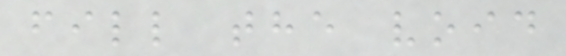fill the void
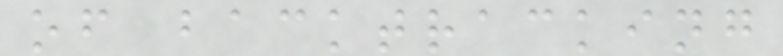of backtracking
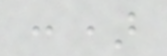:)
